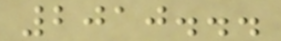2010...
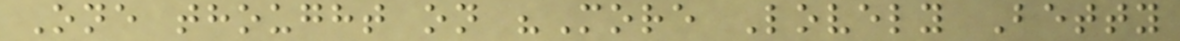One thought on "More Lovely Betty
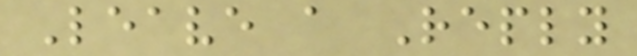Leave a Reply
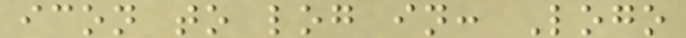icon to log in: Logo
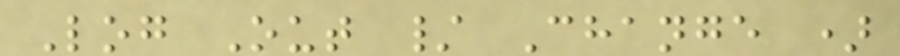Log Out / Change )
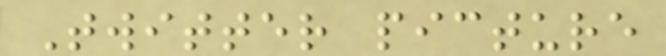Twitter picture
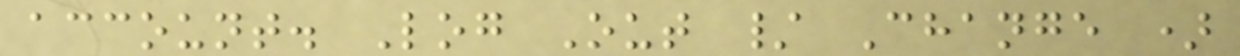account. Log Out / Change )
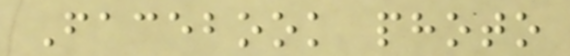Facebook photo
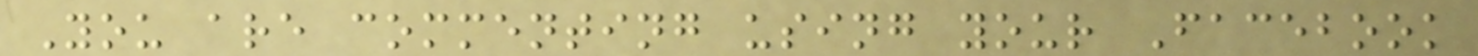You are commenting using your Facebook
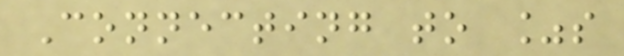Connecting to %s
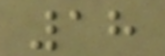18
